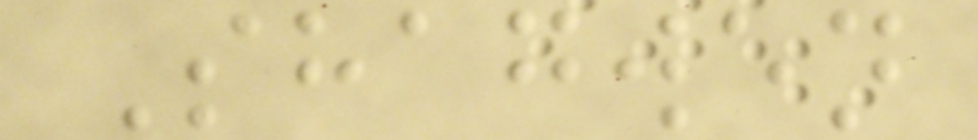Shagwen
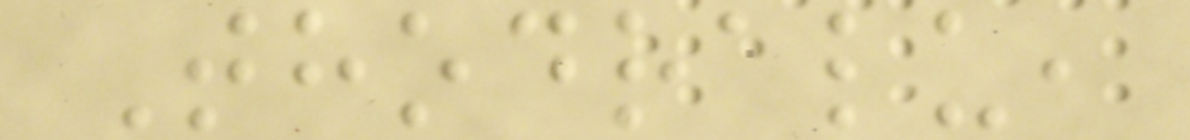Thodralu,
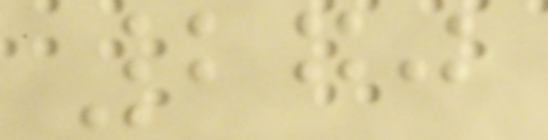270
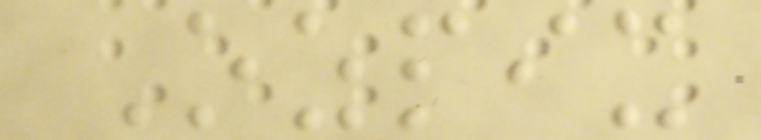Ozpix
